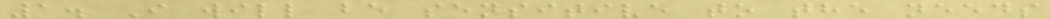1. I will be sensitive to the needs
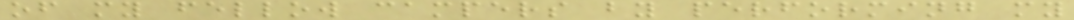of my fellow campers by performing my
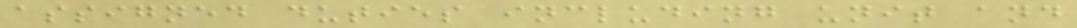assigned duties including unit and
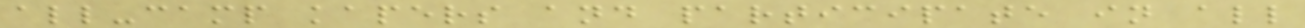all-camp kapers and participate in all
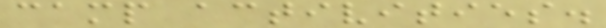camp activities.
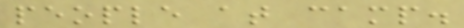people at camp.
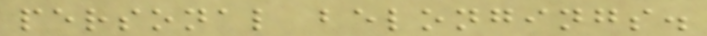personal belongings.
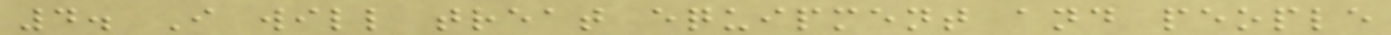4. I will treat equipment and people
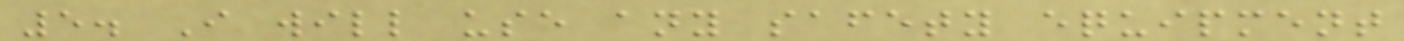5. I will use any safety equipment
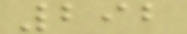292
